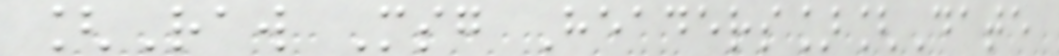[Raw Msg Headers][Date
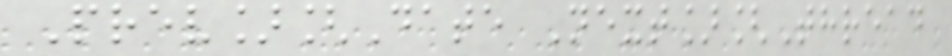Prev][Date Next][Thread
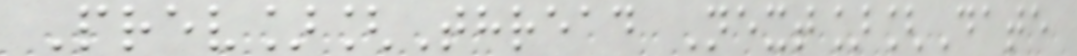Prev][Thread Next][Date
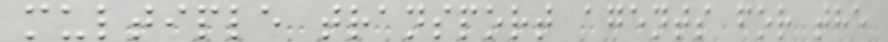multiple transport agents for the
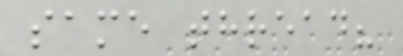same thread?
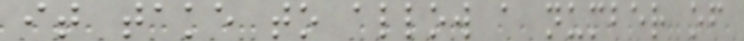it take to allow a number of
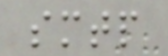smtp
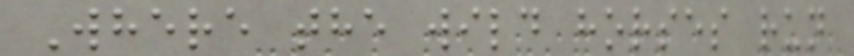Where the wild horses run
